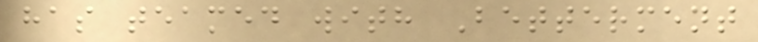has teamed with Betterment
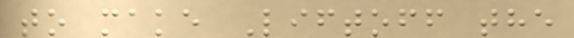to make Liftoff the
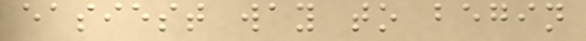easiest way to begin
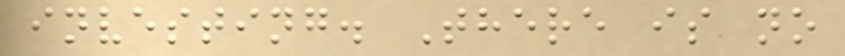investing. There is no
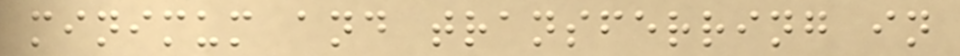minimum and transferring in
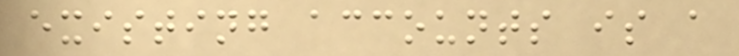existing accounts is a
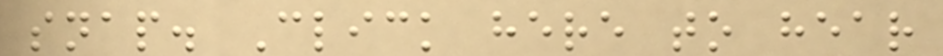snap. Click here to hear
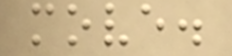move.
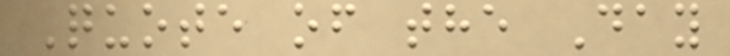Quote of the Day
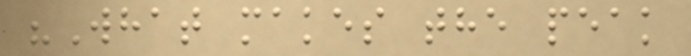"What makes the peak
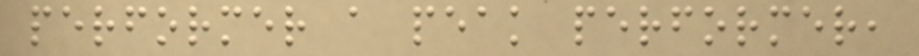performer a peak performer,
